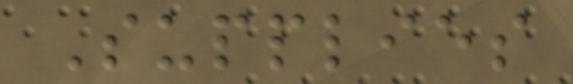Supplies
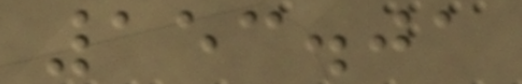153.01
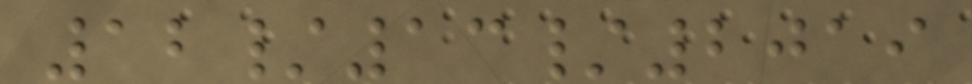12/13/2019
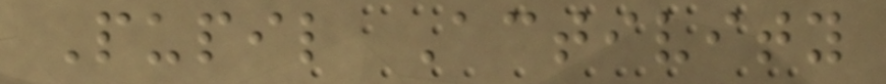Pupil Activity
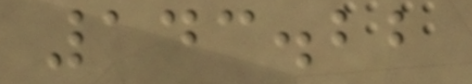143.22
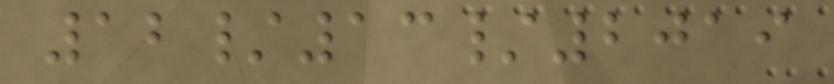12/13/2019
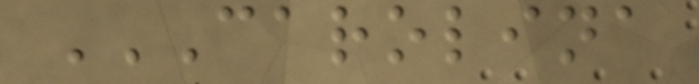CAROLINA
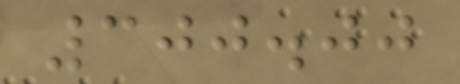300.00
